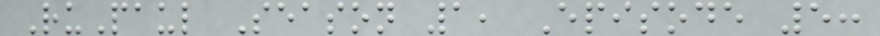RuPaul Season 1, Episode 5:
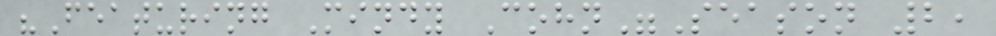"Featuring Mindy Cohn"Season 2,
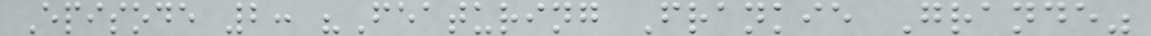Episode 2: "Featuring Frankie Grande"
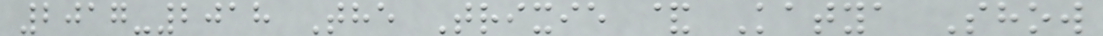2017-2018 The Trixie & Katya Show
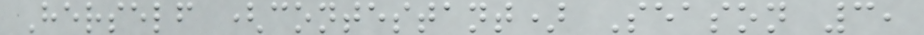Herself (contestant) Season 3,
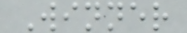Winner
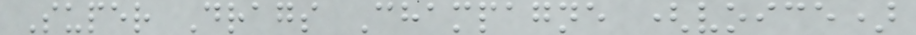Super Drags Champagne (voice)
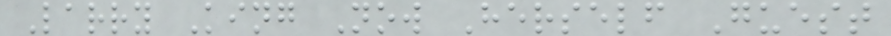Larry King Now Herself Guest
